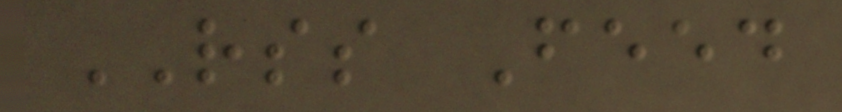RSS Feed
